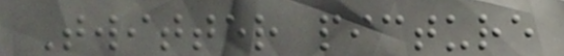Twitter picture
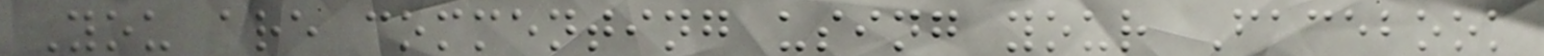You are commenting using your Facebook
